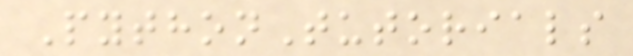PythonTutorials
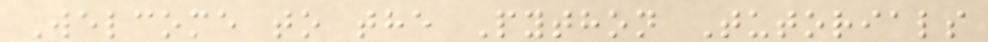Welcome to the Python Tutorials
